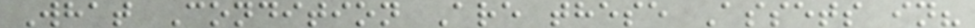What Condition Are these Assets in?
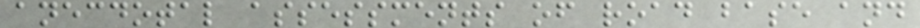anecdotal assessments of road base and
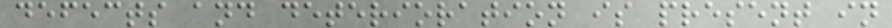defects and deterioration is present in
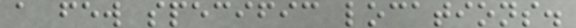a few specific locations.
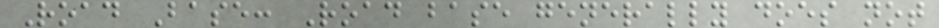Road Base: Road base generally does not
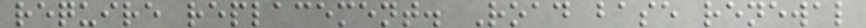require replacement. Road base renewal
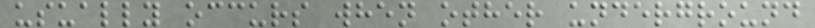usually occurs when other underground
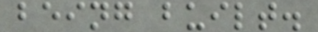being built.
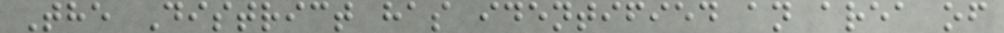The District has identified an area of
